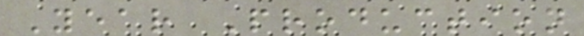Year Production
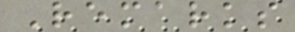Remarks
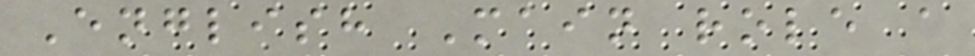English Main role a
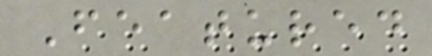Featured
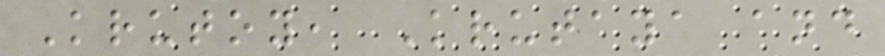Krutoy, Krutaya and
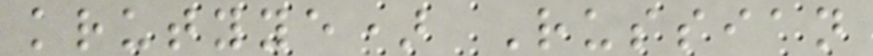krutyye) Russian
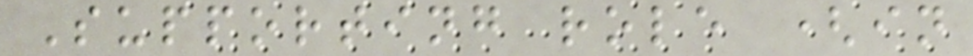Supporting role (in
